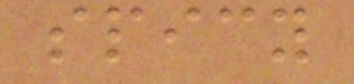spicy
